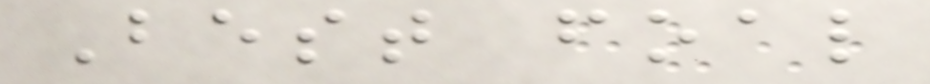Best foal
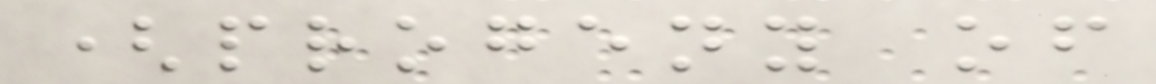(progeny of
